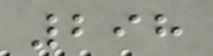298
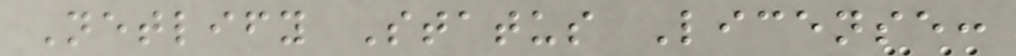Netlify Status License:
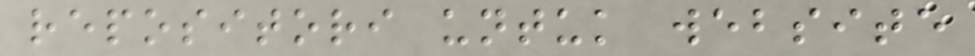repositori untuk website
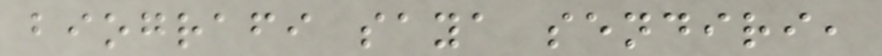biografi saya sendiri,
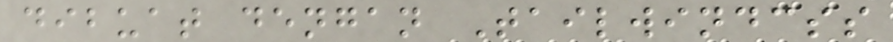dibuat dengan Tailwindcss
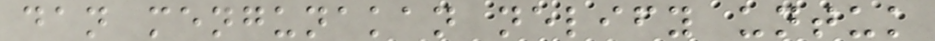dan mengunakan nelify untuk
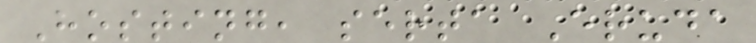Hosting, serta Eruda
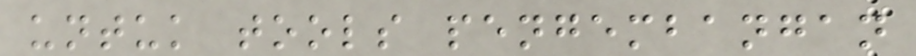untuk tools pengembangan
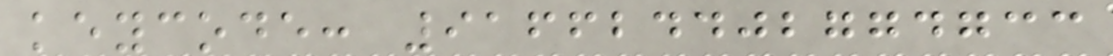keycode: 916624402774733
